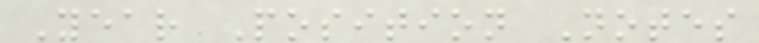Year Position Notes
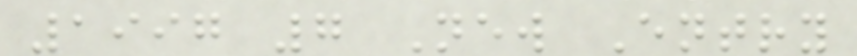1997 7 New Entry
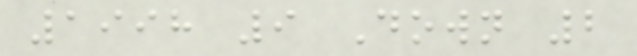1998 9 Down 2
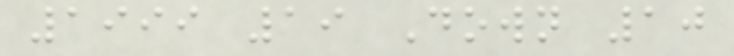1999 19 Down 10
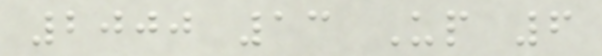2000 13 Up 6
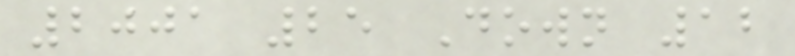2001 25 Down 12
